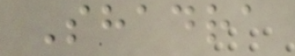Shadra
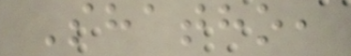Shatho,
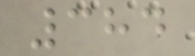384
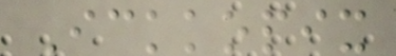Ickkopix
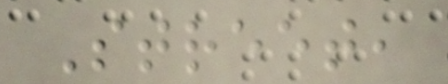Street,
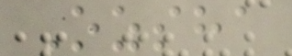Ozsha
